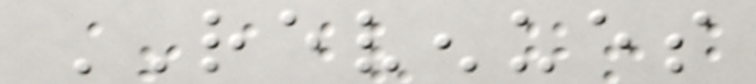REVENUES
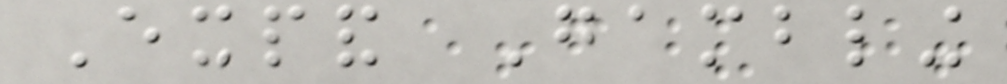Expand Gambling
